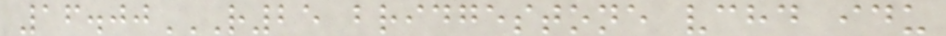16.00R25 BRIDGESTONE VCHD IDU
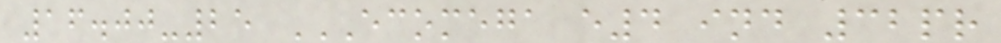16.00-25 ECOMEGA E4 IND 32PR
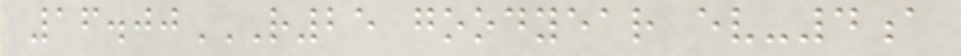16.00R25 GOODYEAR EV-4A
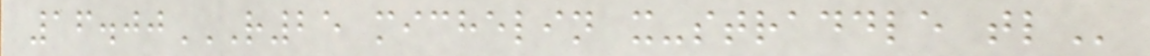16.00R25 MICHELIN X-STRADDLE TL
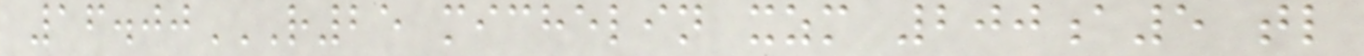16.00R25 MICHELIN XZM 200A5 TL
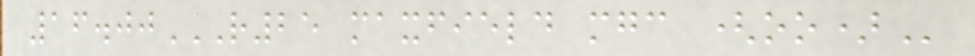16.00R25 MAXFIELD MGC (OO)
